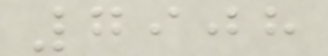7908
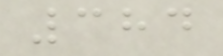384
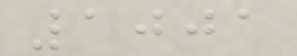1001
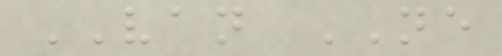VAN NE
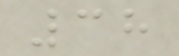38
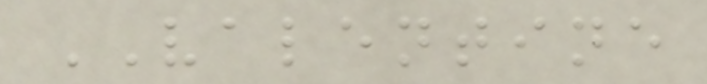VALENTINE
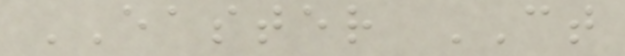EASTER CT
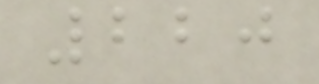220
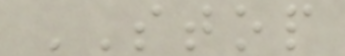STOP
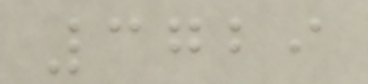3729
